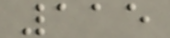115
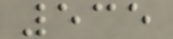535
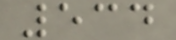534
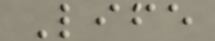Life
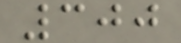300
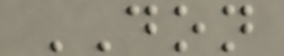DON
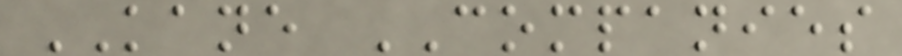KANE COMPANIES
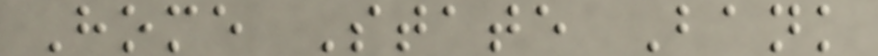Home State Bank
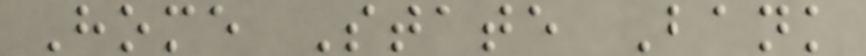Home State Bank
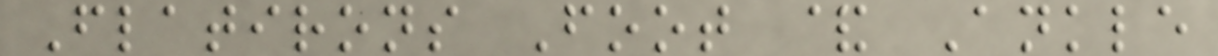Flatirons Foot & Ankle
